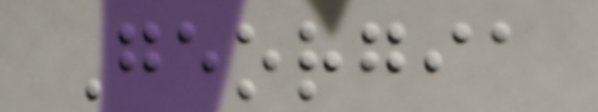Georgia
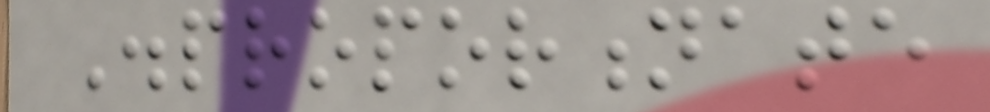Disproportionate
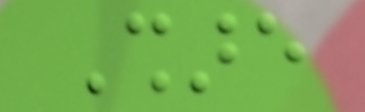Share
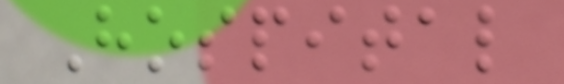Hospital
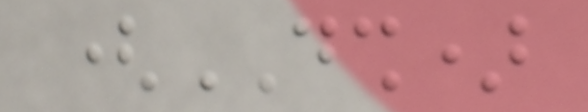(DSH)
